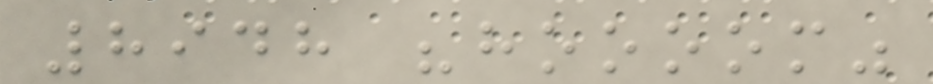8948 "hoooom"
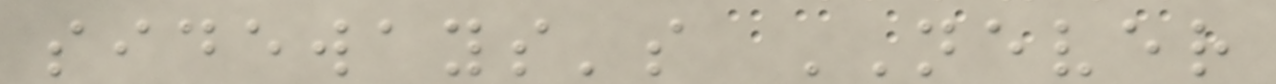sideways's NEVER
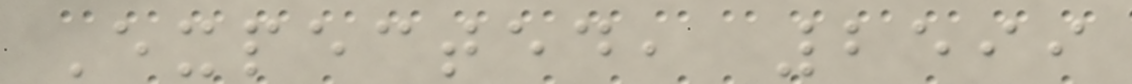Expected, 2599
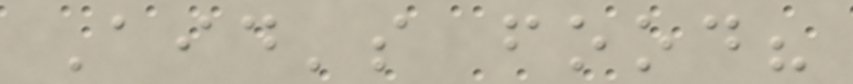Aid's food?
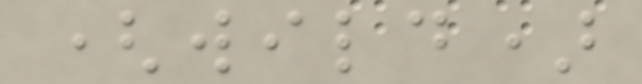(wild)
